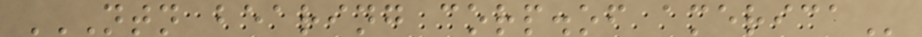NTN BEARING CORP.OF AMERICA
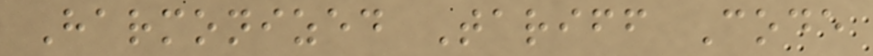Harmonized Tariff Code
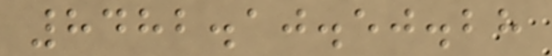8482.10.50.28
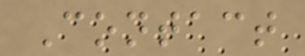Contact
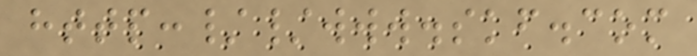http://www.skf.com
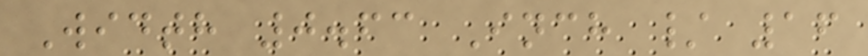Width 0.63 Inch / 16
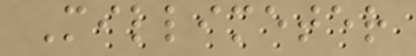Millimeter
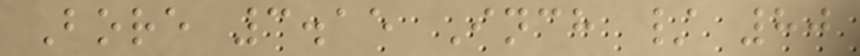Bore 3.15 Inch / 80
